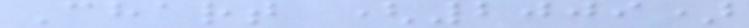Chart (2009)
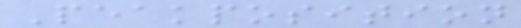Peakposition
